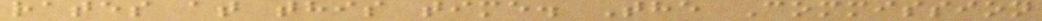rates at this time. The Commission
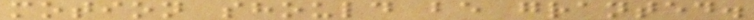motion should be granted.
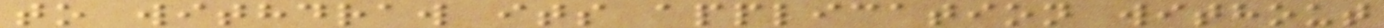to withdraw its application without
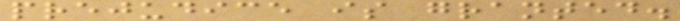prejudice is granted.
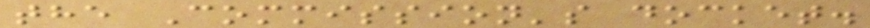the Commission's docket.
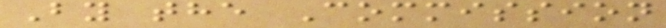By the Commission
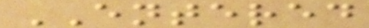ENTERED
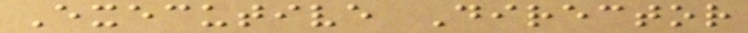Executive Director
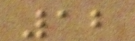12
